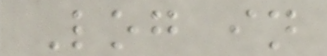Log in
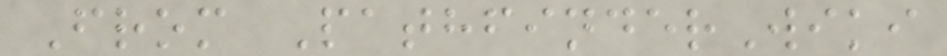From PathfinderWiki
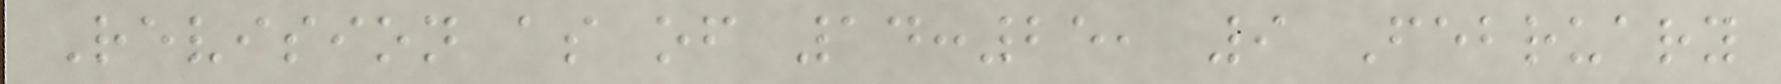Revision as of 14:25, 9 February
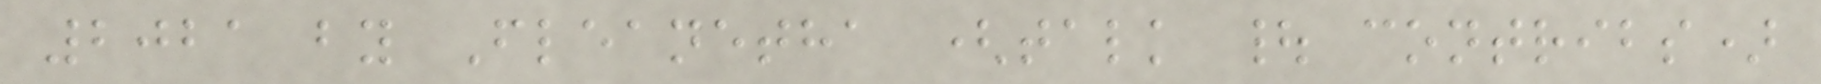2021 by Fleanetha (talk | contribs)
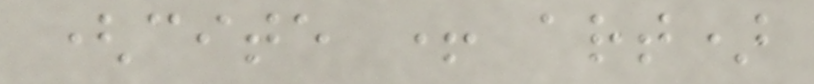(cite + art)
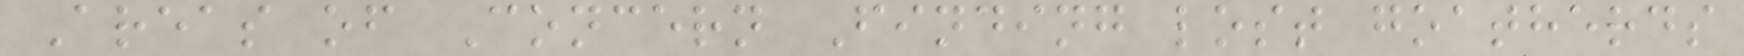Areas of Concern Finding lost goatherds
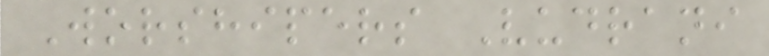Worshipers Vudrani
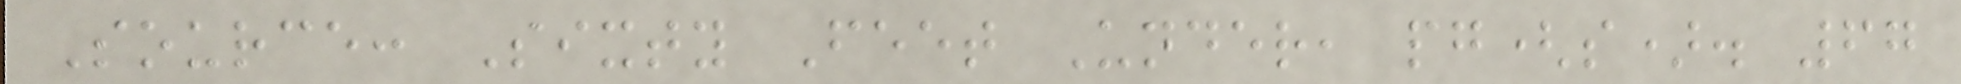Source: Sixty Feet Under, pg(s). 67
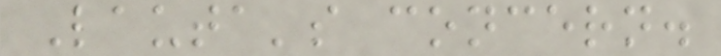Lauta's concern.
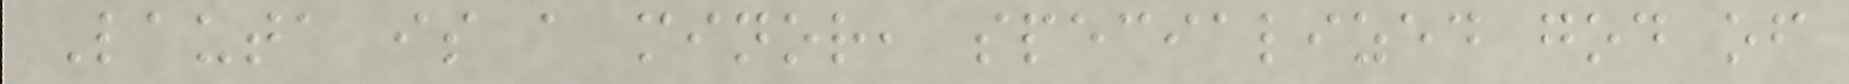Lauta is a minor, specialized god of
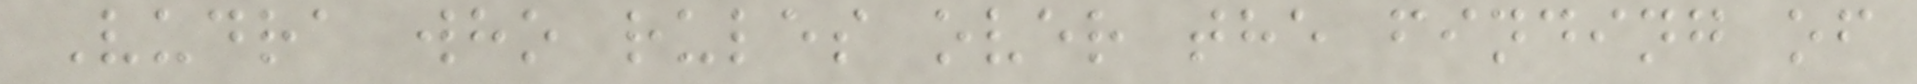Vudra who rules over the finding of
